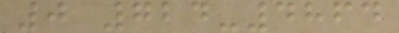0 724-4864
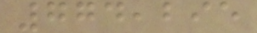774,295
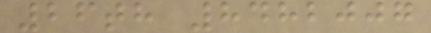26th 8482007
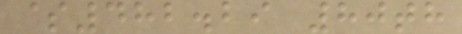$482.29 80th
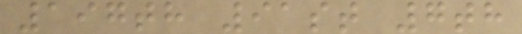197th 91st 7th
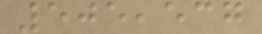505,537
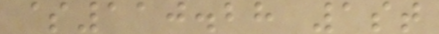$110.28 1st
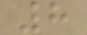8
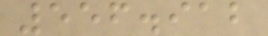556.912
